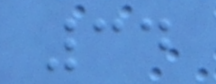34
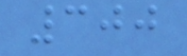300
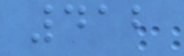412
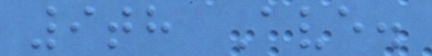9th Ave.
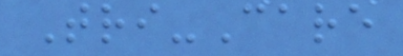Tri-Care
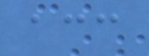acc
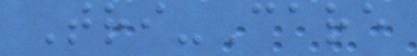Tri-Care
